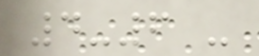4-6 -
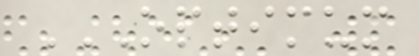OPTIMUM
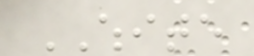WHITE
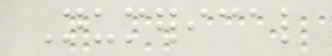Numerical
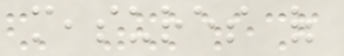measures of
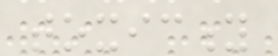toxicity
